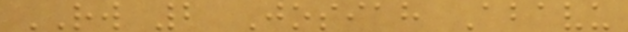RW 2 Josiah Abavu
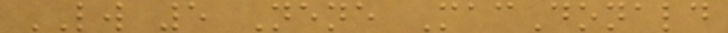LW 5 Nene MacDonald
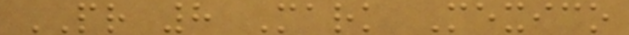PR 8 Mark Mexico
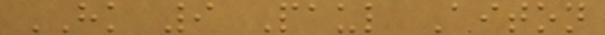HK 9 Paul Aiton
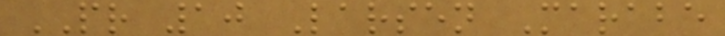PR 10 Larsen Marabe
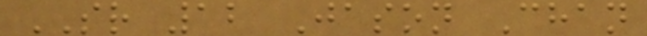SR 12 Jason Chan
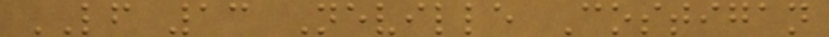LF 13 Neville Costigan
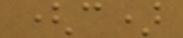(c)
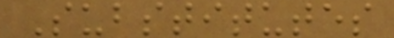Substitutes
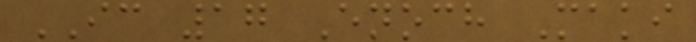IC 17 Enoch Maki
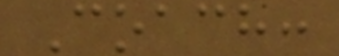Coach:
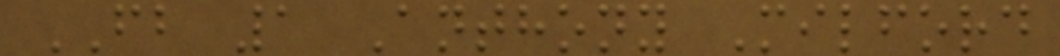FB 1 Anthony Milford
